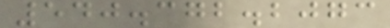540.372.2073
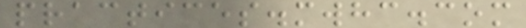practices.mwhc.com
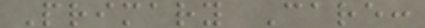Primary Care:
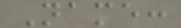Name:
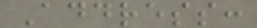Address:
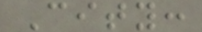City:
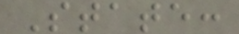State:
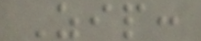Zip:
